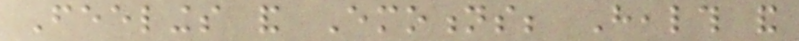Feelings and Emotions; Health and
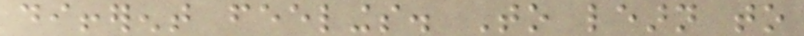different feelings. To learn to
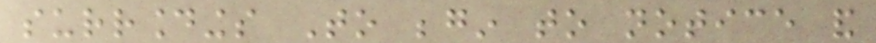surroundings To begin to notice and
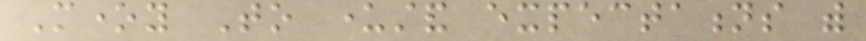Money To understand expectations with
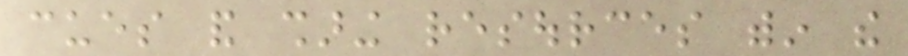cues and sharing resources within the
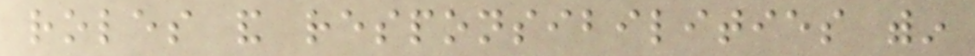roles and responsibilities within
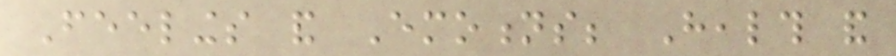Feelings and Emotions; Health and
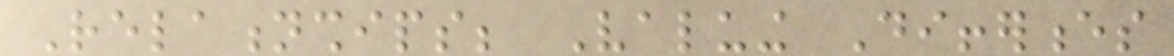Relationships; Valuing Differences
